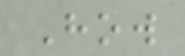How
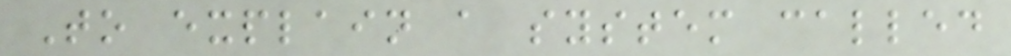To explain a system called
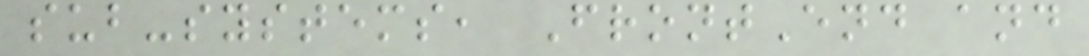sub-systems, FrontEnd and
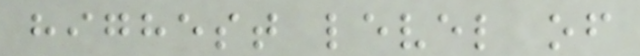highest level of
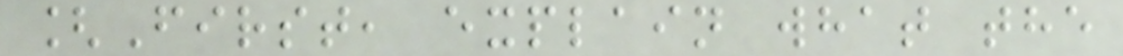[First, explain what the
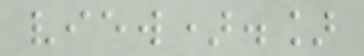view).]
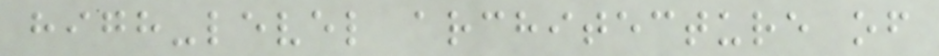high-level architecture of
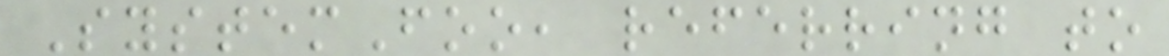SystemFoo, referring to
